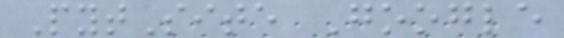PytSite Google
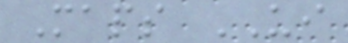Maps UI
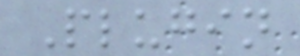Plugin
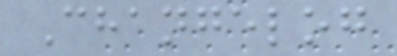Changelog
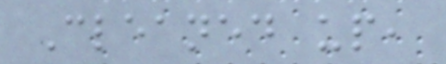Cleaned up,
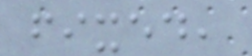fixed,
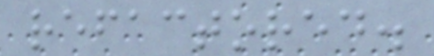refactored.
